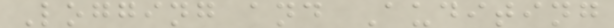Logging and Auditing
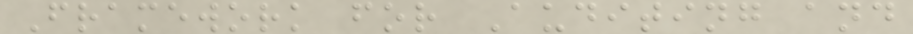Framework for Auditing and
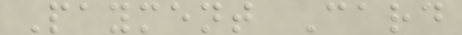Payment Card
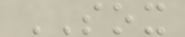SOX
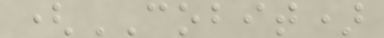(COBIT)
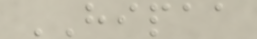HIPAA
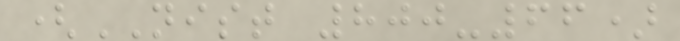(NIST 800-66)
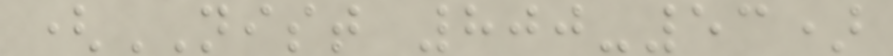(NIST 800-53)
